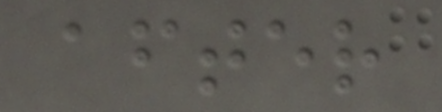after
